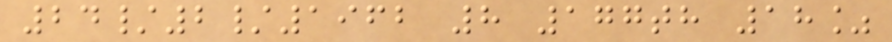24/2/1962 8 177th 18%
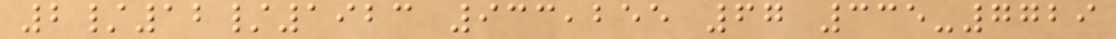2/12/1923 933,255 67 335-7729
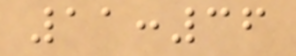11:36
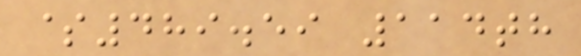$489.59 114th
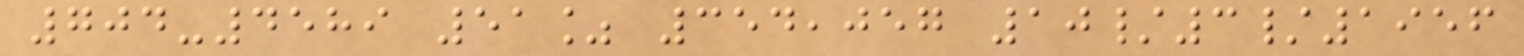704-4589 51% 354,057 10/3/1956
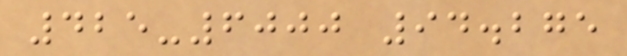425-6000 94.275
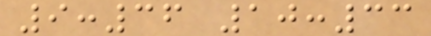9:36 10:33
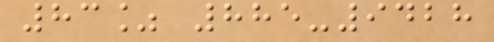83% 885-9428
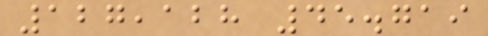127,128 45.719
